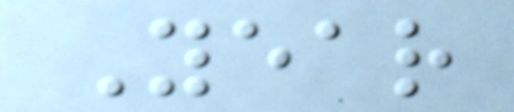Year
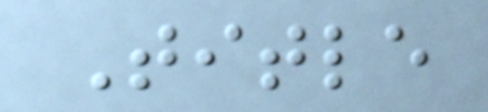Title
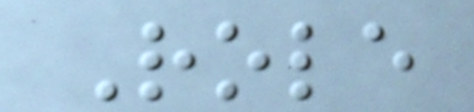Role
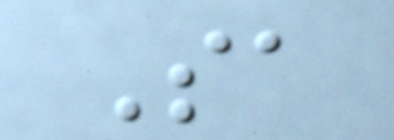Sa
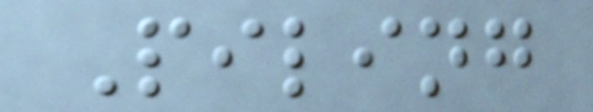Piling
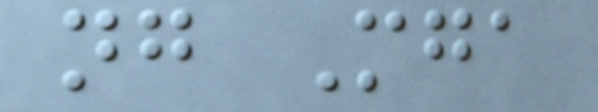ng Mga
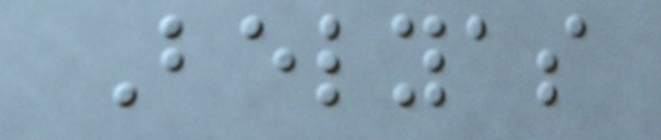Belyas
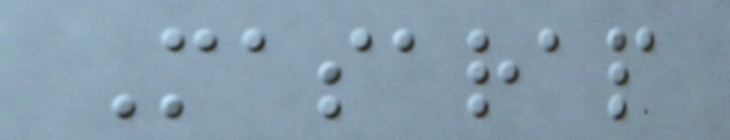Masarap
